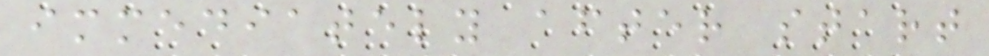immediately after start
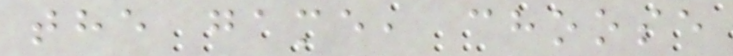the game, choose
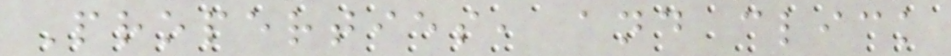Properties, and click
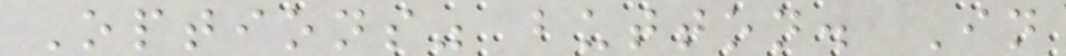Options" button. In
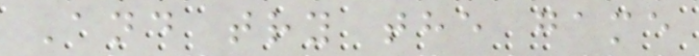And try the game
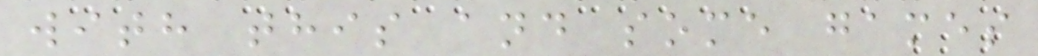with this and some games
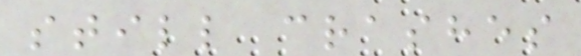still crashes
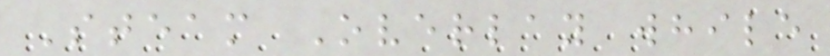Steam Overlay while
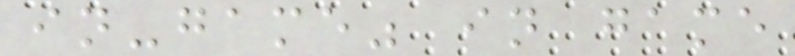in-game" in game
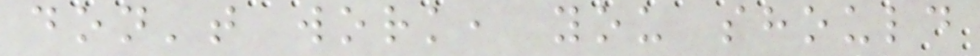don't work, you should
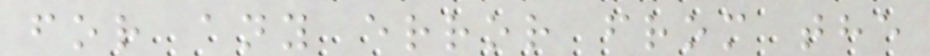for any error from the
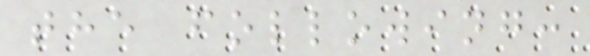the following:
